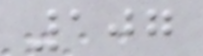107
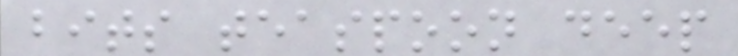bits teaspoon deep
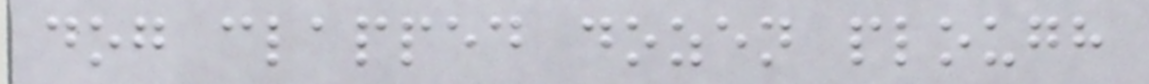dog clapped dozen plough
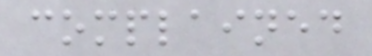complained
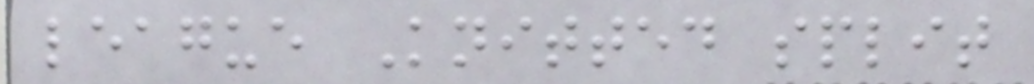league Knitted split
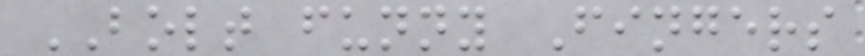BOLT funny Fingers
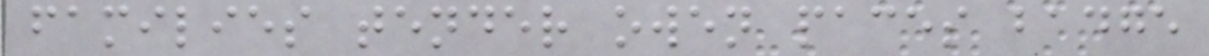families tender owen paces badge
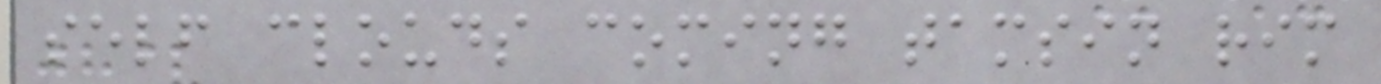self clouds coming tamsin rim
